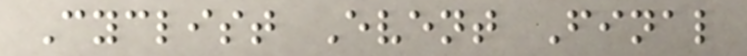Cyclist Event Final
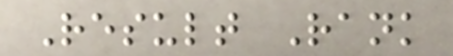Result Rank
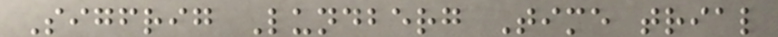Sigfrig Lundberg Time trial
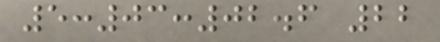5:03:02.6 22
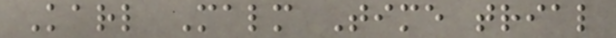Karl Malm Time trial
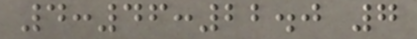4:46:22.0 7
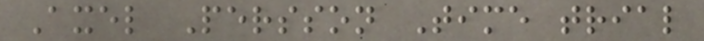Axel Persson Time trial
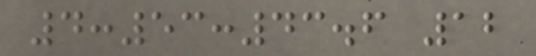4:53:43.6 12
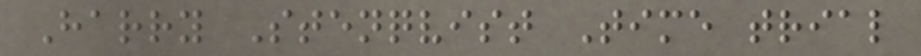Harry Stenqvist Time trial
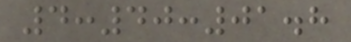4:40:01.8
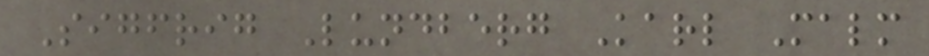Sigfrig Lundberg Karl Malm
